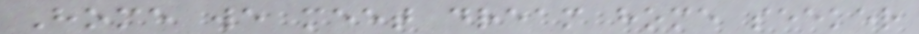Home we meet dream home seeker
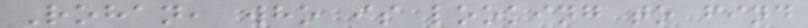Rohan, who is looking to find
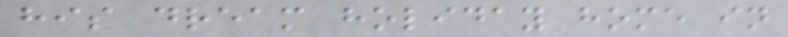his dream holiday home in
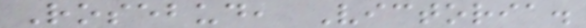Rosebud, Victoria.
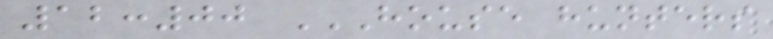12:00 HOUSE HUNTERS
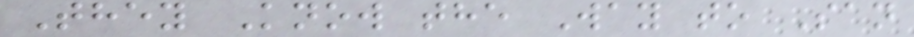They Know the Way to San
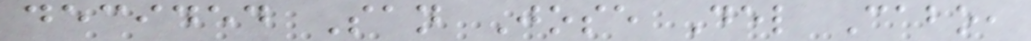decided San Jose Del Cabo,
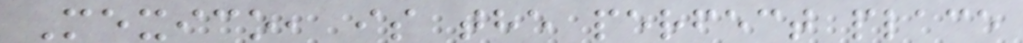Mexico, is the perfect place
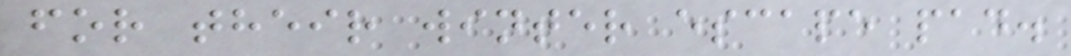for their winter escape pad.
